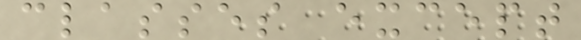classes except
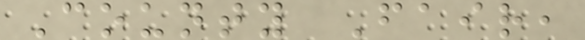County Fair,
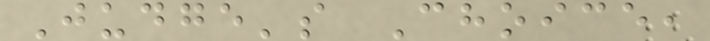Judge's Choice,
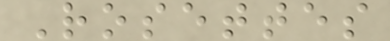Rosettes
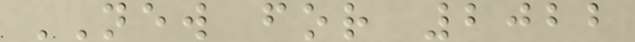NEW for 2022
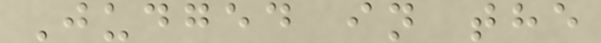Judged in the
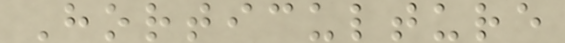Horticulture
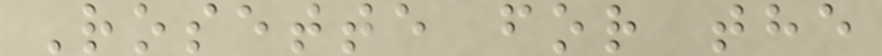Rosette for the
